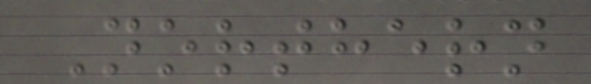Northern
